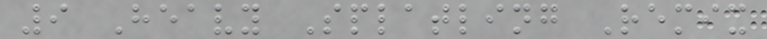9 Heavy Splatling Remix
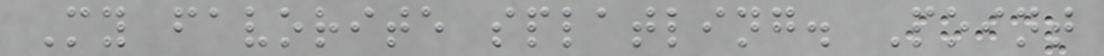My favorite splatling. Point
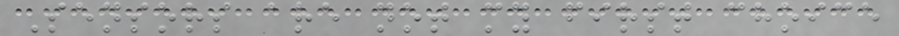Sensors are not my first choice
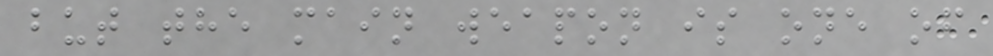but the main weapon is one of
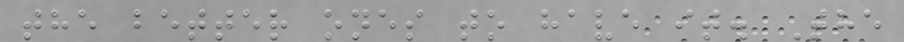the better ones to have it. The
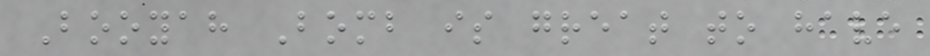Booyah Bomb is great to have
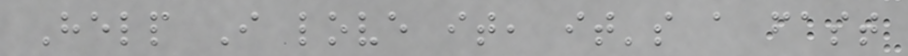Help I love it, it's a fast
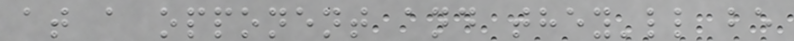at a opponent and they'll be
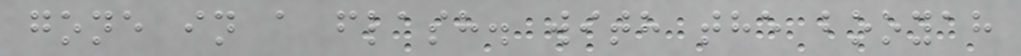gone in a flash. with the booyah
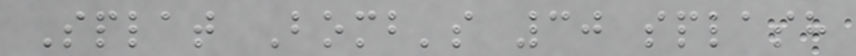Splat Bomb's 30 splash
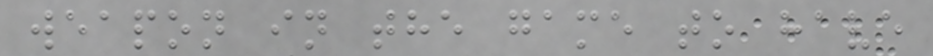weapon in the game to have
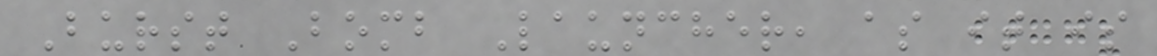Burst Bomb Launcher, as it is
